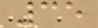35
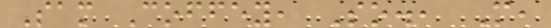Sam Coffey, So., M,
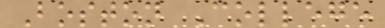Boston College
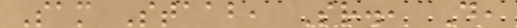Sam Staab, Sr., D,
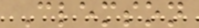Clemson
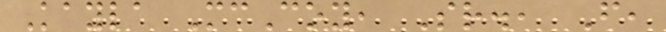Kayla McCoy, Sr., F,
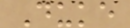Duke
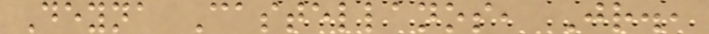Deyna Castellanos, Jr.,
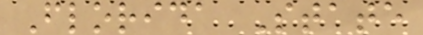Florida State
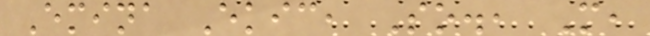Emina Ekic, So., M,
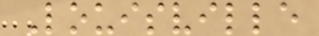Louisville
